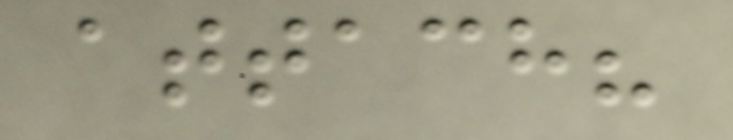attach?
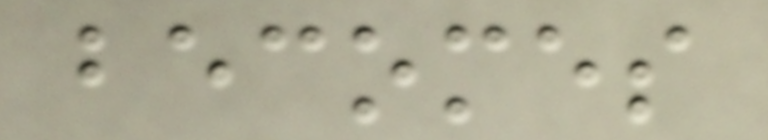becomes
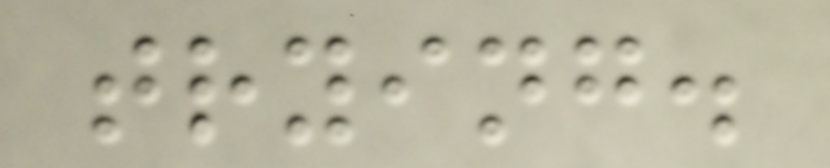trying.
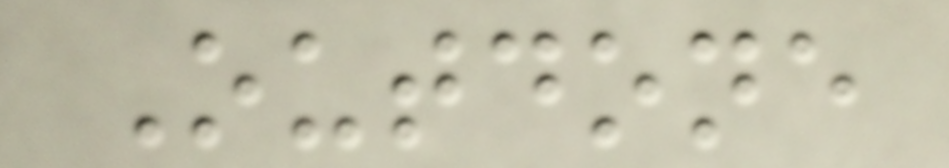Outdone
